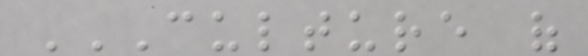CULTURE OF
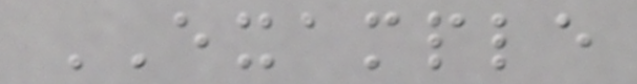EXAMPLE
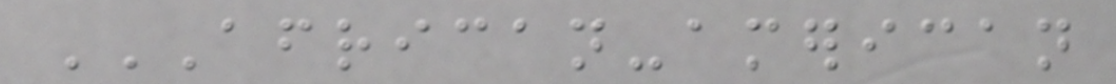AFRICAN-AMERICAN
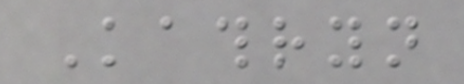Kathryn
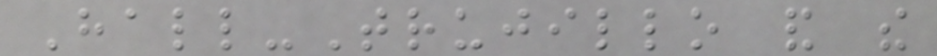Hall-Trujillo and the
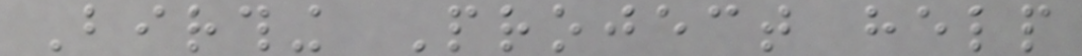Birthing Project help
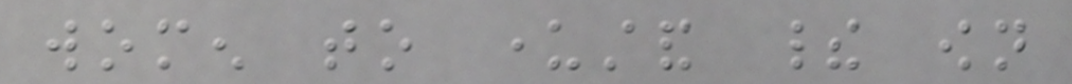women to understand their own
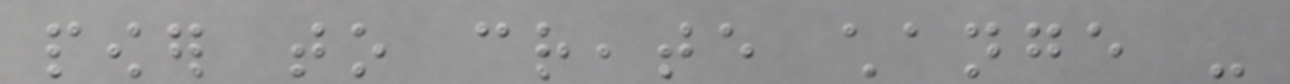power to create change -
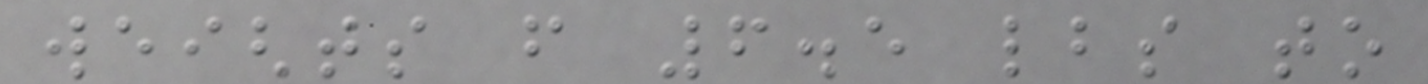weights from 6.5 lbs to
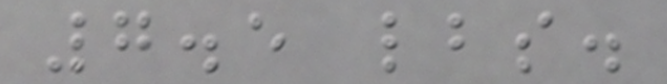7.5 lbs.
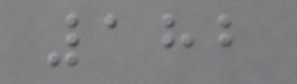182
